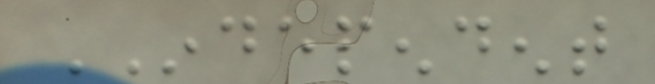INDEPENDENT
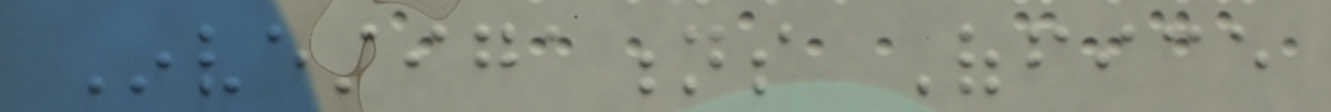Investigations Office
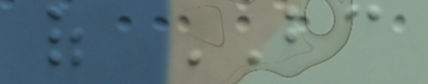of BC
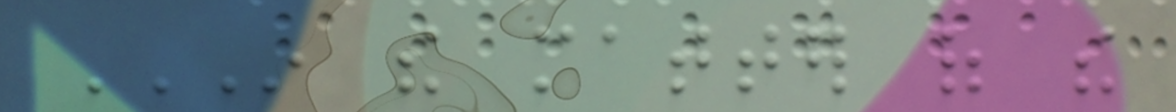IN THE MATTER OF THE
